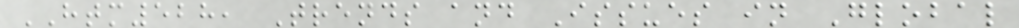HTM528, Trends and Issues in Global
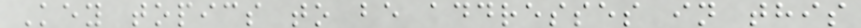Key topics to be addresses in this
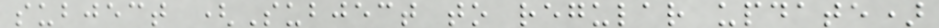subject (Subject to regular update)
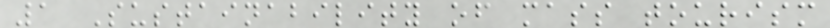1 Sustainability of mass tourism
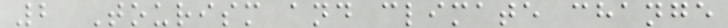2 Tourism and climate change
